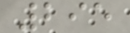295
